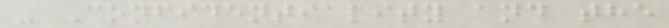- Confidentiality and the
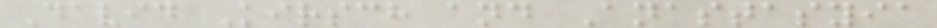David Kirsch and Anastasyia
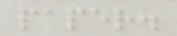paper.
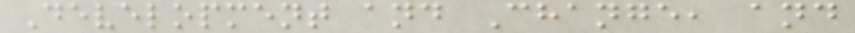Development and Change, and
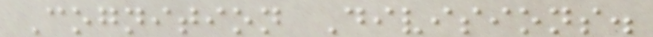Cognition Divisions.
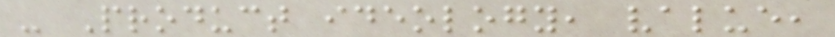- Product ideology, value,
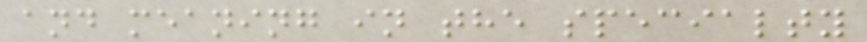and meaning in the specialty
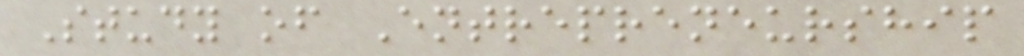Study of Entrepreneurship
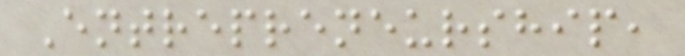Entrepreneurship,
